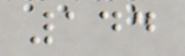144
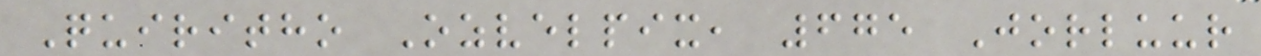Quiritho Ozvelpix, 675 Jorluur
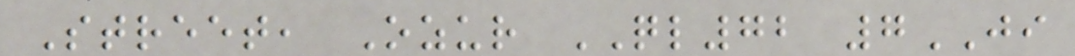Street, Ozur QL72 7JI
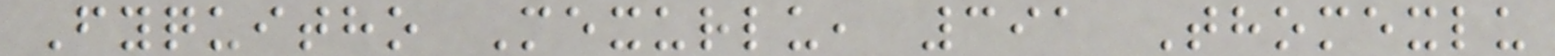Fyquitho Mexurlu, 391 Thomexlu
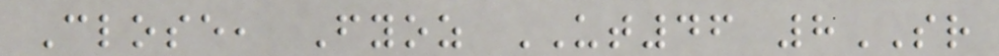Close, Fyoz UT46 8SR
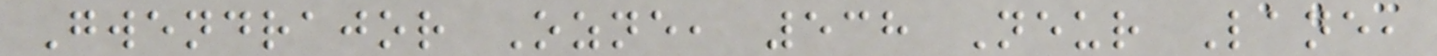Gwendrajor Ozne, 538 Neur Lane,
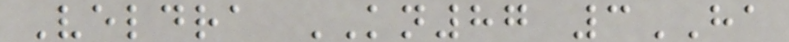Veldra KN87 3HA
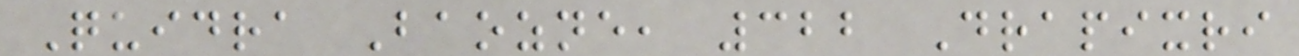Quidra Baozne, 322 Drapixri
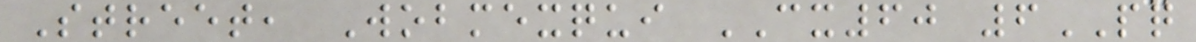Street, Wobmexqui CX60 6PQ
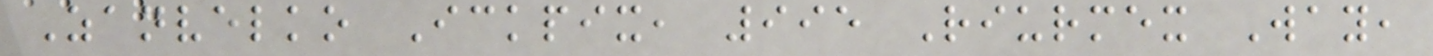Zanvelko Ickpix, 995 Riurmex Way,
